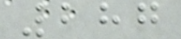287
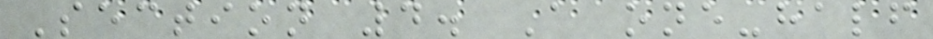Section 4. A one-half
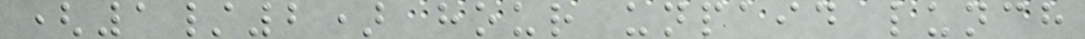(1/2) hour unpaid lunch
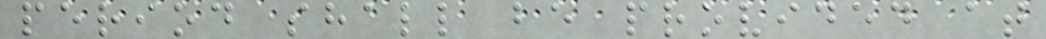period shall be provided at
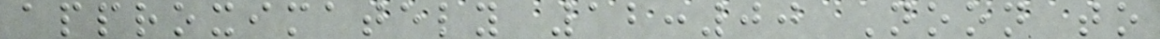approximately 12:00 Noon to
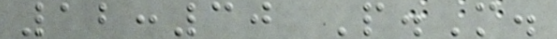12:30 P.M.
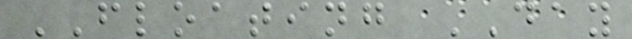FLOATING DAY
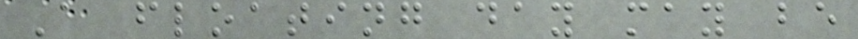A floating day may be
